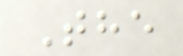The
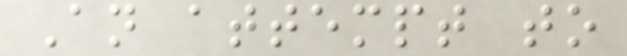An attempt to
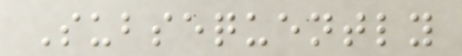Subsequently
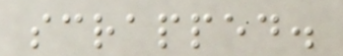scrapped.
